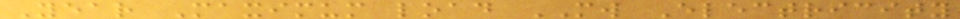Year Maximum load MW Electricity
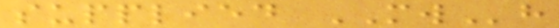supplied MWh
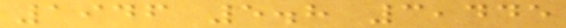1946 5.8 3,445
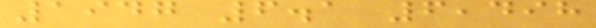1947 6.1 6,498
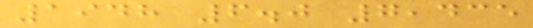1948 6.0 7,435
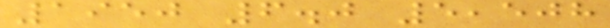1950 6.0 5,508
